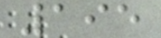195
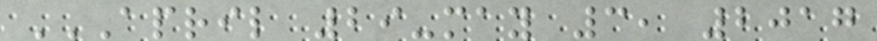APRIL 29-MAY 3, 2017
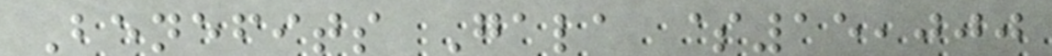Benefits Gala $15,000
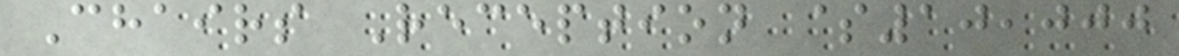Chairs Reception $10,000
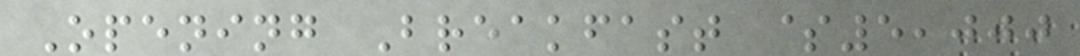Opening Breakfast $5,000
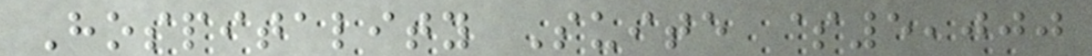Hospitality Suite $5,000
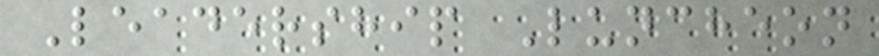Leadership Luncheon
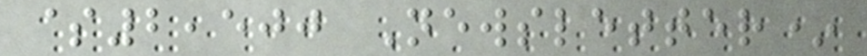$2,500 Newsletter*
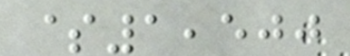$1,500
